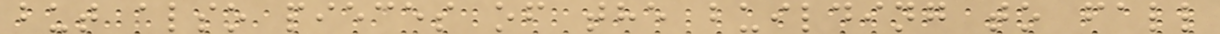but also pieces of the building to fall
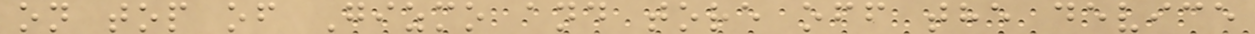on top of Gizmo and tore off the device
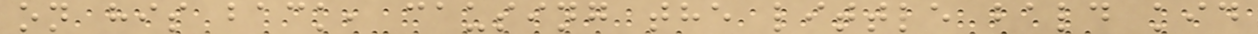on his back, causing the little bald kid
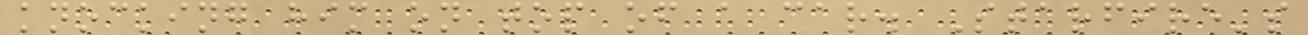knocking him on top of a car. Starfire's
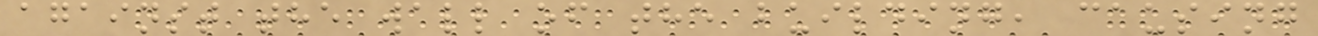against the wall of the building, causing
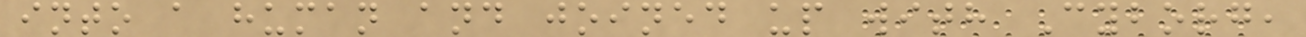into a human and joined up with Cyborg,
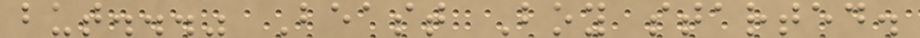but..." Beast Boy started.
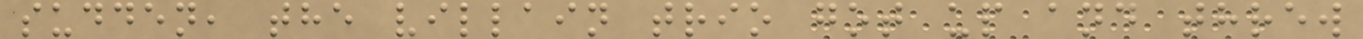sudden, the villain trio got up and threw
